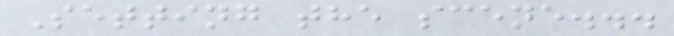Setting the scene...
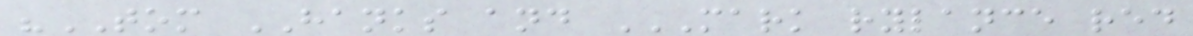"TOM HANKS and MARK RYLANCE RED
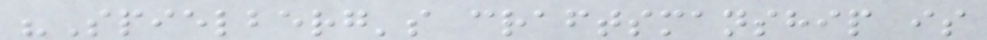"Spielberg's craftsmanship is
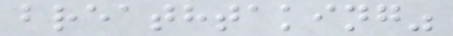breathtaking"
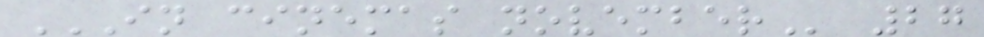IN CINEMAS NOVEMBER 27
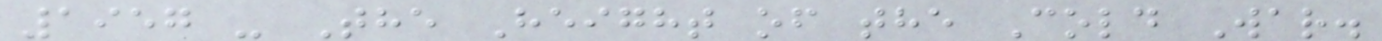1957 - The Height of the Cold War.
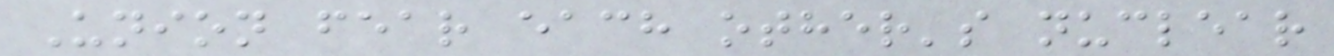Union fear each other's nuclear
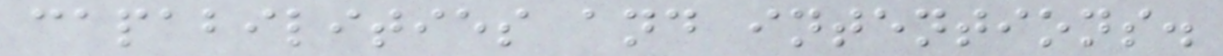capabilities and intentions.
